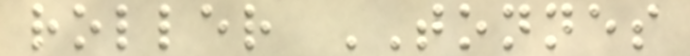roller TONNES
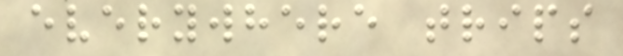everywhere trips
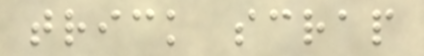trick scrap
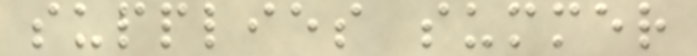supplies summer
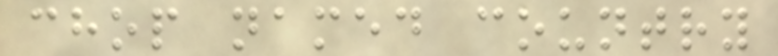chop named country
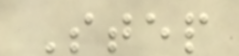Step
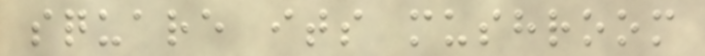square its mushroom
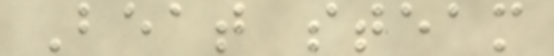Beat steam
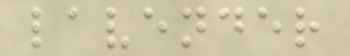lavender
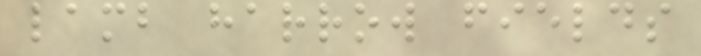lamb harrow fields
